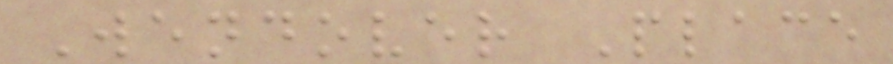Wendover Place
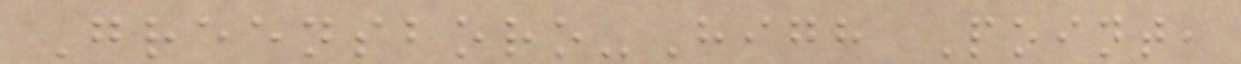Greensboro-High Point,
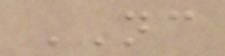NC
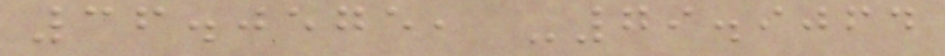36.0575, -79.9064
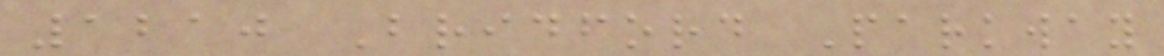1210 Bridford Parkway
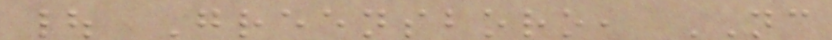| Greensboro, NC
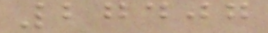27407
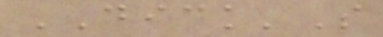DICK'S
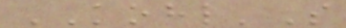KOHL'S
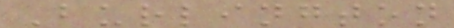Burlington
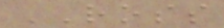ROSS
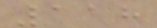118
